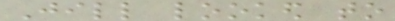Jill looked to
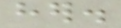her.
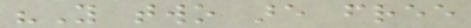"You two are free
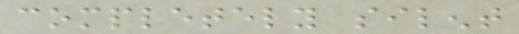completely silent
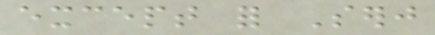except for Serj
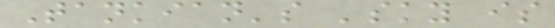Tankian's 'sky is
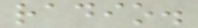radio.
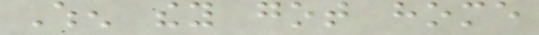When they got home
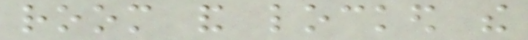room and locked the
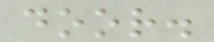door.
